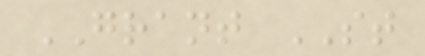GRANT ST
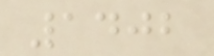1402
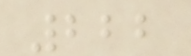222
